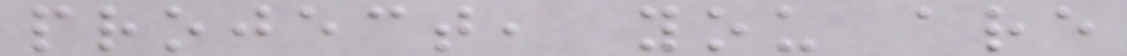project, you are
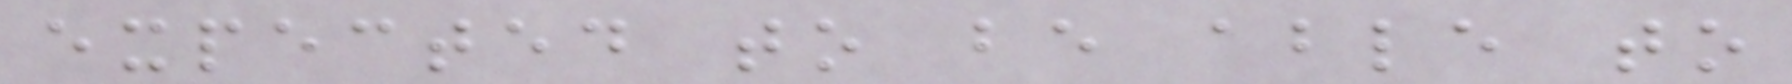expected to be able to
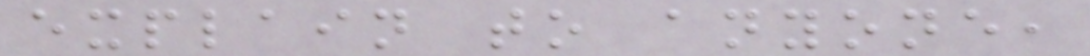explain to anyone,
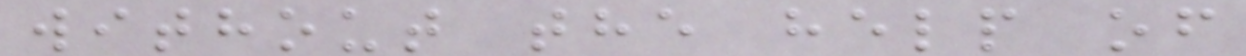without the help of
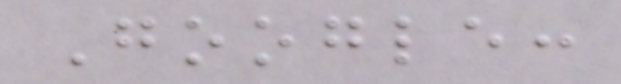Google:
